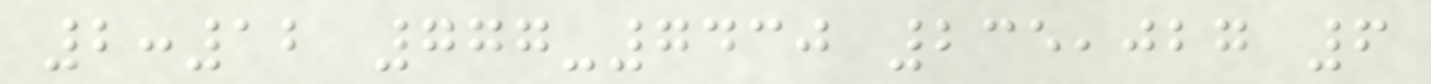2:12 777-7430 235,027 6
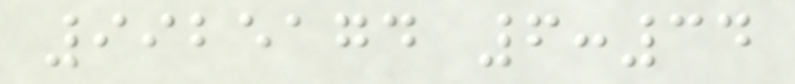9925174 6:34
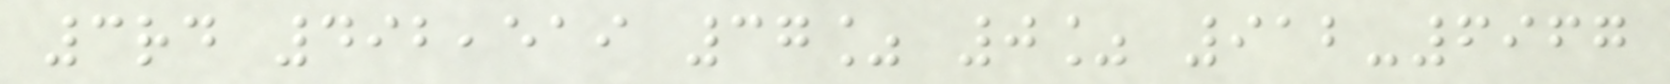3rd 492,519 37% 0% 912-6967
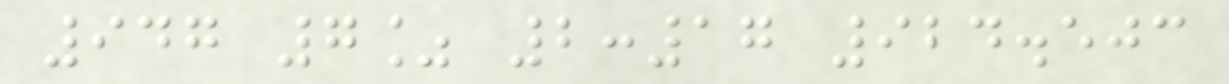947 7% 2:17 924.503
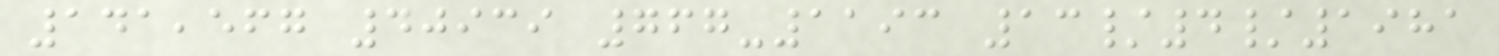141,567 40939 767-1193 13/4/1981
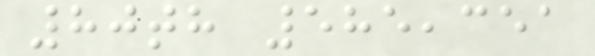80th 585,351
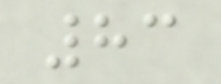83
